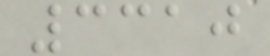3310
